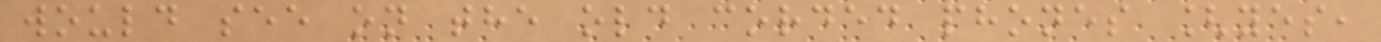would see on the old corded phones [yes,
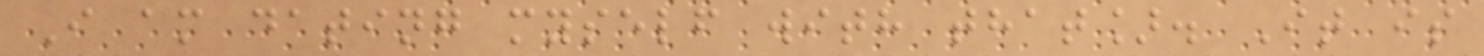I am dating myself with that]. It is
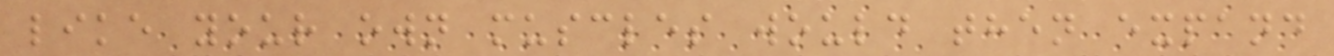like your own muscles would then expand
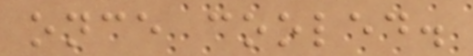once cooled.
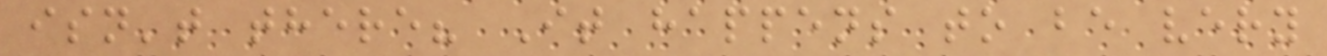isn't there? It happens to be very
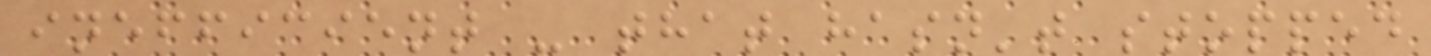inefficient - that hasn't stopped
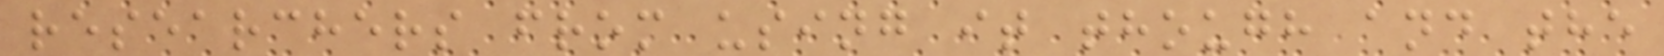researchers from using it though and the
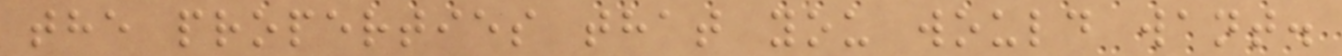the properties that you would want.
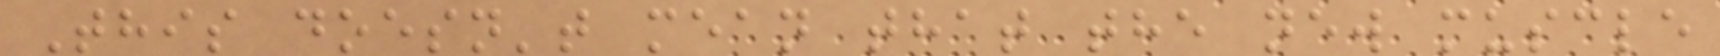This doesn't mean that the new muscle
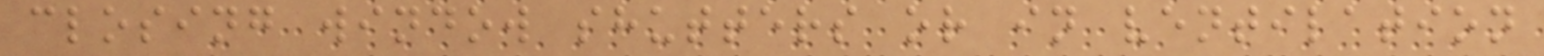closing window shutters or in ventilation
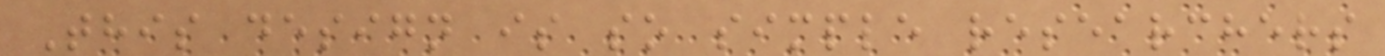This design is so simple researchers
